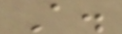A.
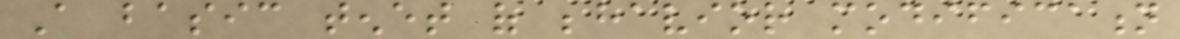A basic tenet of behavior modification
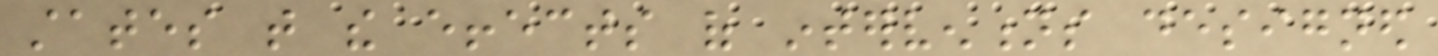states that the effects of interventions designed
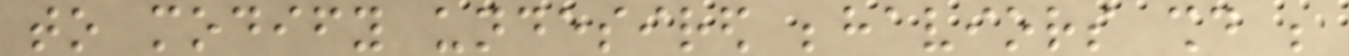to modify undesired behaviors should be
